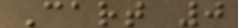Cart 0
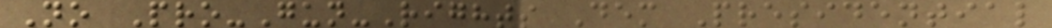No Pro-Gun-Rights Dem Presidential
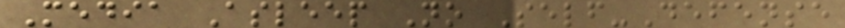Media Asleep No Self-Defense
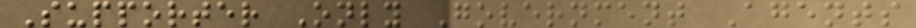Supporter Only Government Agents
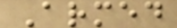Armed
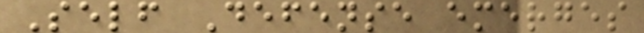Self Defense emerges
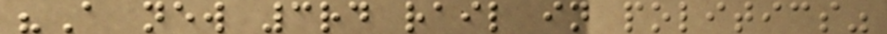"A new 3rd rail in politics"
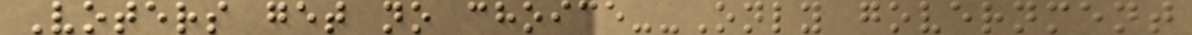Voters get no choice--Only government
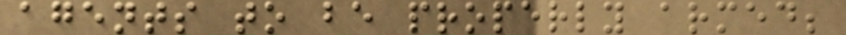agents to be properly armed;
